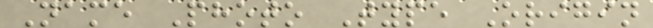Name Photo Type Origin
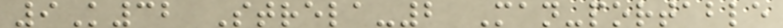9K32 Strela-2 Man-portable
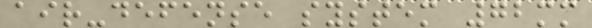air-defense system 72mm
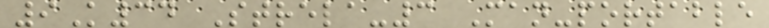9K34 Strela-3 Man-portable
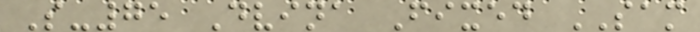S-75 Dvina Fixed SAM
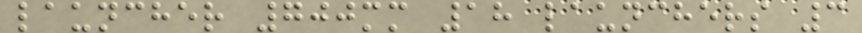launcher 700mm 18 launchers 3
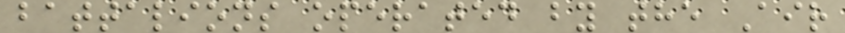battalions operated by the Air
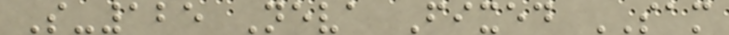S-125 Neva Fixed SAM
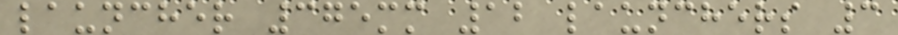launcher 375mm 12 launchers 3
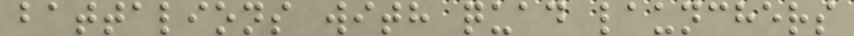battalions with quad launchers
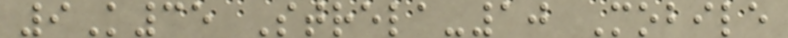9K35 Strela-10 Mobile
